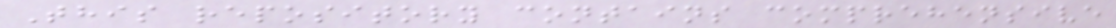This repository contains comprehensive
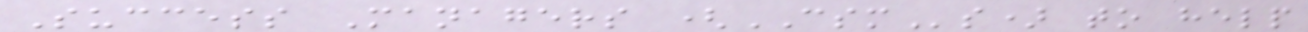Success Managers (CSMs) to help
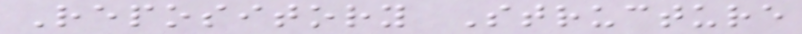Repository Structure
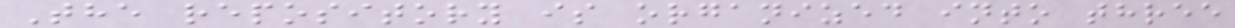The repository is organized into three
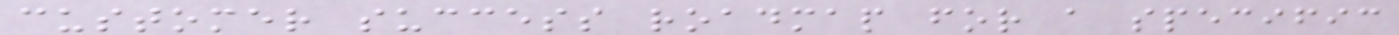customer success roadmap for a specific
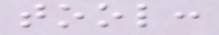tool:
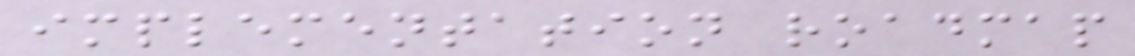implementation roadmap
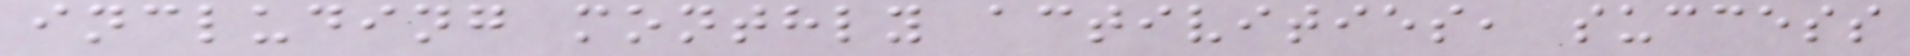including monthly activities, success
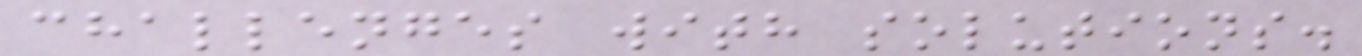challenges with solutions.
